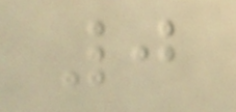0
